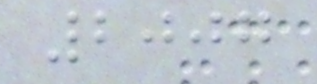2007
